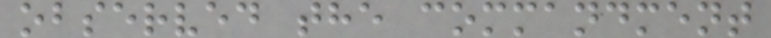observed the commandment
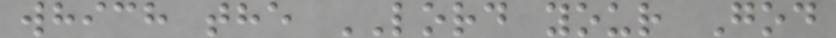which the LORD your God
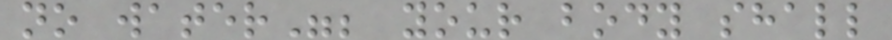no water"; your body shall
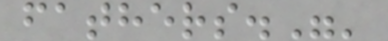fathers."'
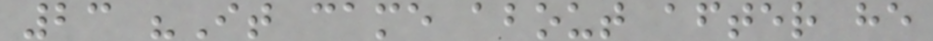23 "It came about after he
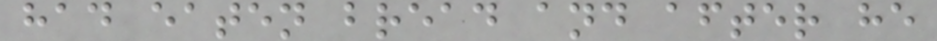had eaten bread and after he
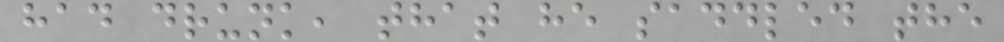had drunk, that he saddled the
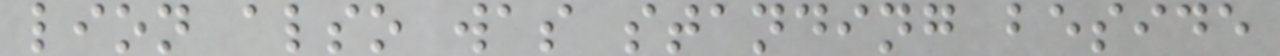lion also was standing beside
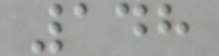148
